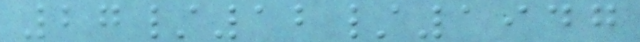27/12/1947
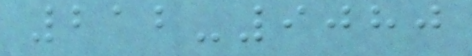212-9080
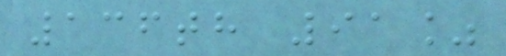136th 91%
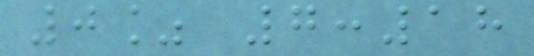0% 7:18
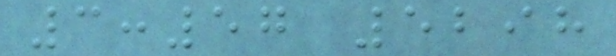3:57 5298
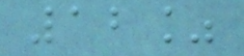12%
